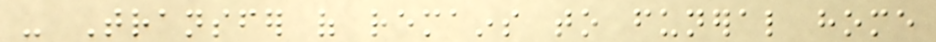- Transfer of remains to funeral home
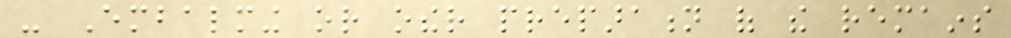- Embalming or other preparation of the remains
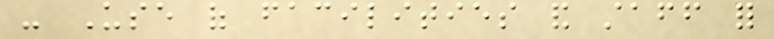- Use of facilities and staff for
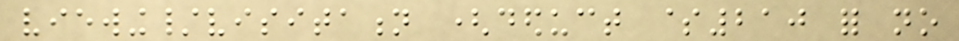viewing/visitation (deduct $210 for no
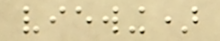viewing)
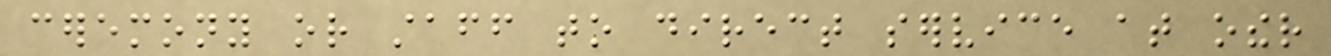ceremony or staff to direct service at other
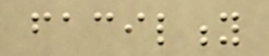facility
